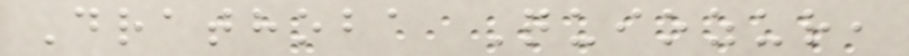Drathoba Quiozur,
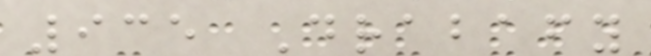935 Drabafy
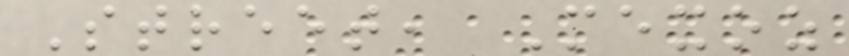Street, Mexoz
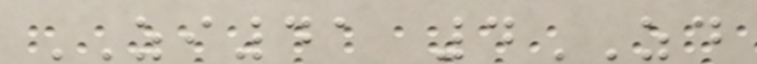ZI41 4ZD
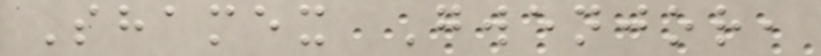Shamex Gwenjor,
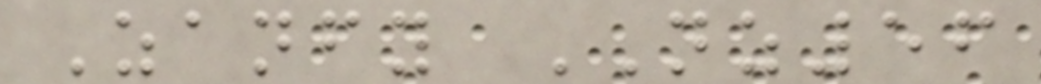Zanfy NZ56
